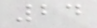24
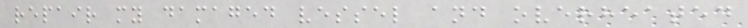repair my damaged vessel and overheated
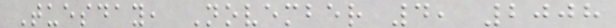Tuesday, November 4, 2008
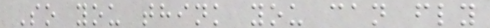So you think you can fly
